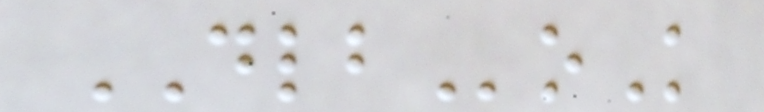DLBoK
